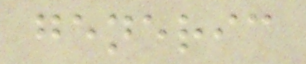generic
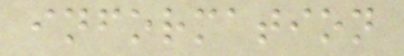information
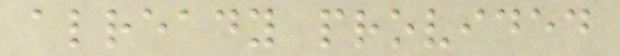already provided
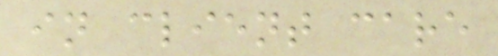in client care
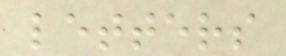letters
